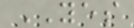YES
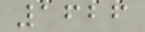1626
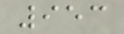953
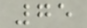75
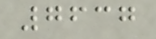7637
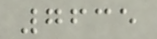7635
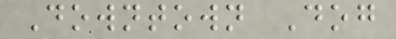Downtown Dog
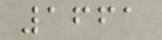1661
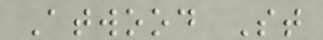Atwood St
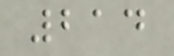214
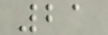21
